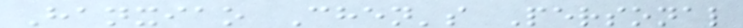Hanxiao Chen's Personal
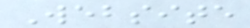Website
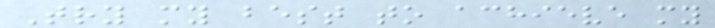Try my best to achieve my
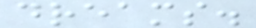dreams.
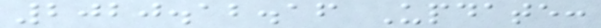2020.12.16 Update:
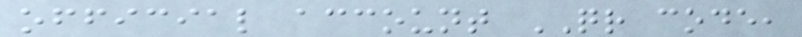official account QR code,
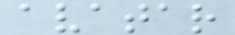avatar
